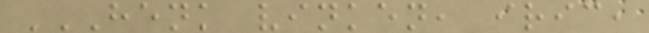HENK VINKEN, IRIC,
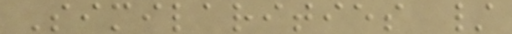Similarities /
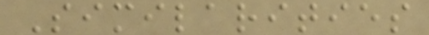Similarities
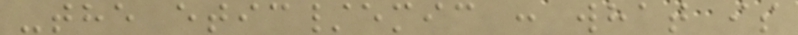-the etic/emic : what is
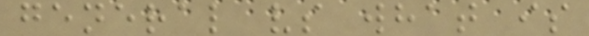general vs what is
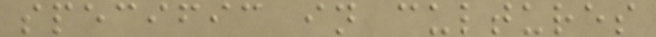specific in cultures
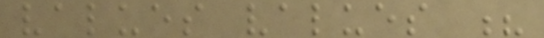values values ?
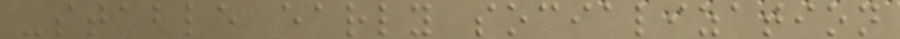-stable early socialization
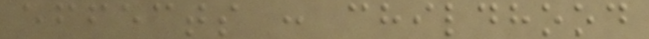effects : childhood
